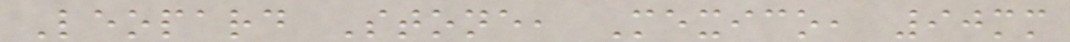Leopard Stone, Mexico, 90mm
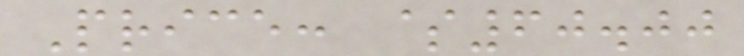Price: $60.00
